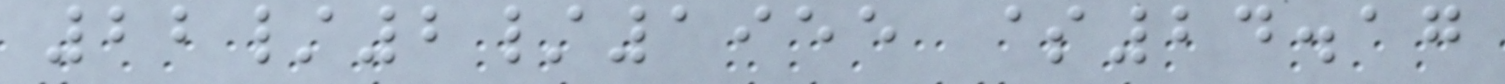22/2/1955 $24.17
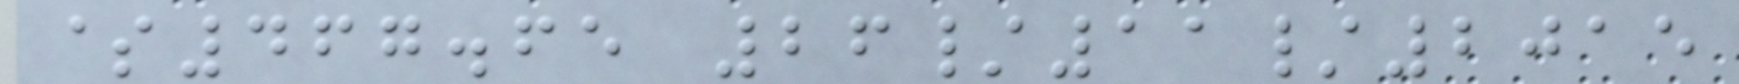$467.65 26/11/2015
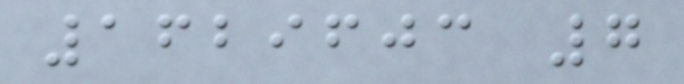1629603 7
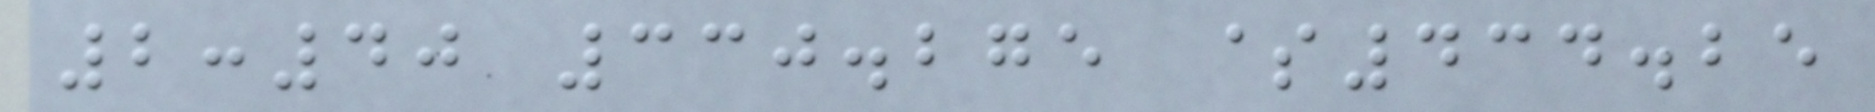2:40 330.275 $434.25
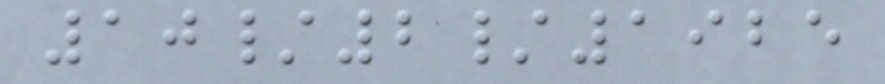10/2/1925
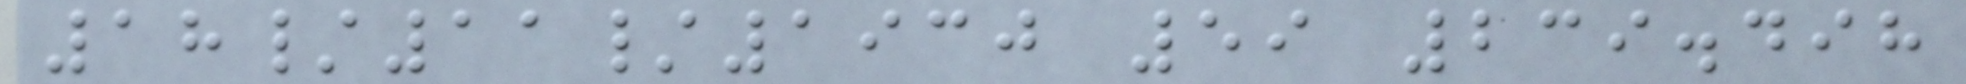18/11/1930 59 239.498
